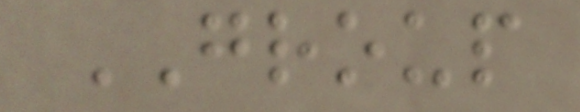GROUP
